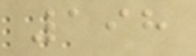198
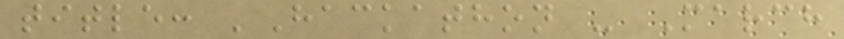title: 'Hackathon - March
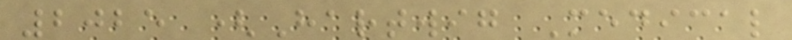2025 (Hartwig Medical
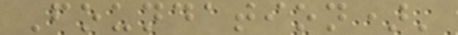Foundation)'
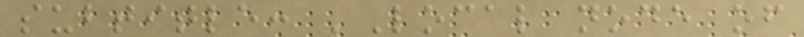subtitle: 'Local node of
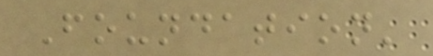Foundation'
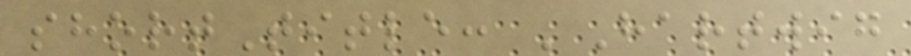shortTitle: 'Hartwig
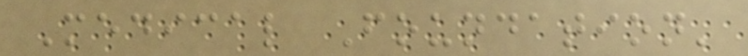Medical Foundation'
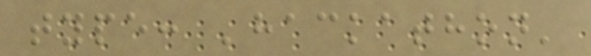type: 'hackathon'
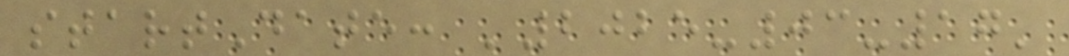startDate: '2025-03-17'
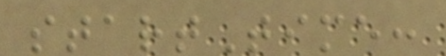startTime:
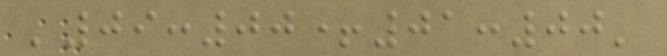'09:00+01:00'
